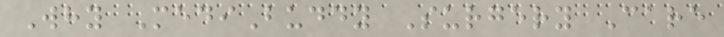Why MediBuddy Surgery Care
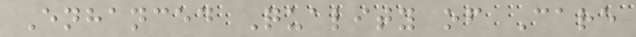Enhanced Quality of Care
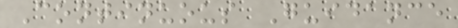Continuous Guidance
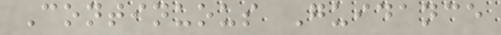Continuous Guidance
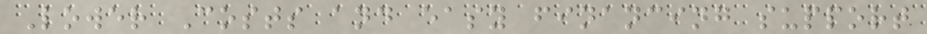Lower Costs and easy financing support
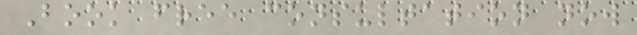Book free consultation now
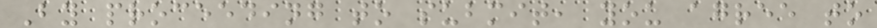By proceeding to submit, you agree to
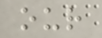our
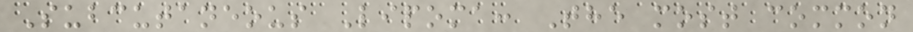Subcutaneous Lipoma: The most common
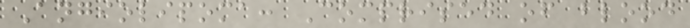Angiolipoma: Comprised of blood
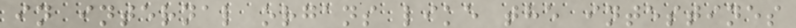in internal organs like the intestines
